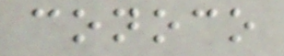conoco
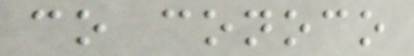co conoco
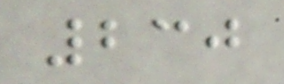230
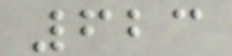623
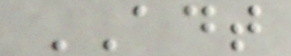ADT
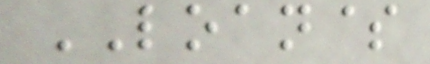LOAN$
